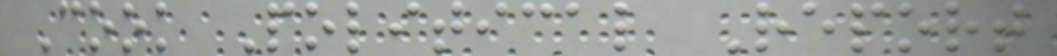Cook Political Report
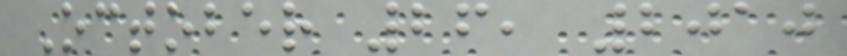October 26, 2010
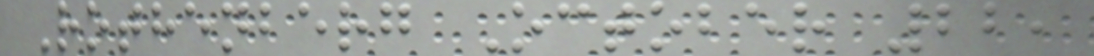Rothenberg October 22,
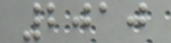2010
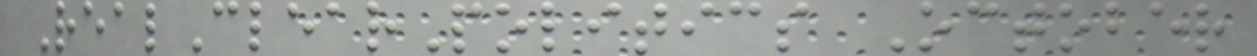RealClearPolitics October
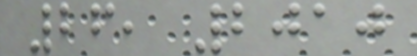26, 2010
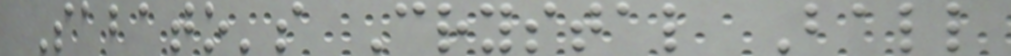Sabato's Crystal Ball
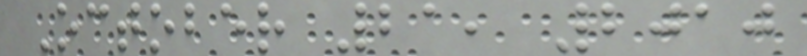October 21, 2010
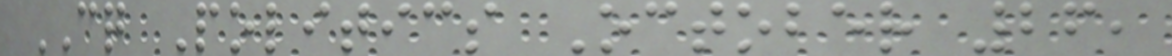CQ Politics October 26,
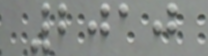2010
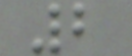2
